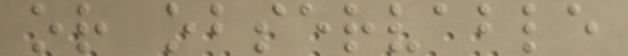or observable
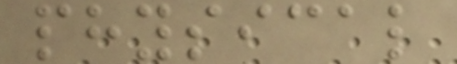physical
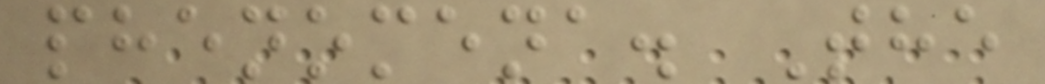phenomena. The
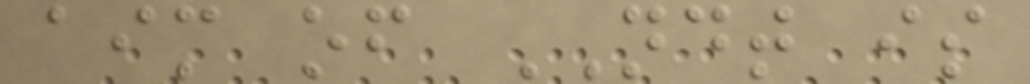aim of NDT is
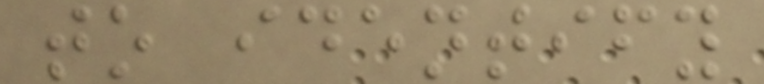to identify
